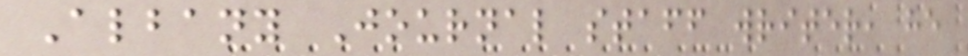Albany Journal staff writer, he
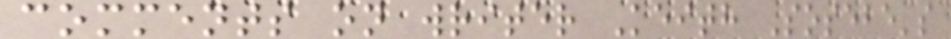comments on writer Keith Sosebe's
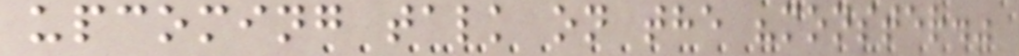upcoming talk on the "monster."
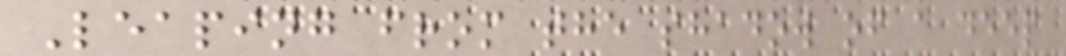Leaping from the shadow of a deep
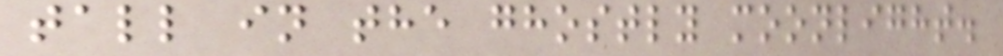tall in the ghostly moonlight.
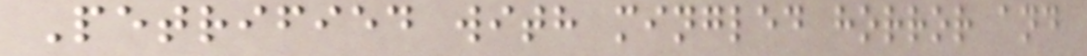Petrified with mingled horror and
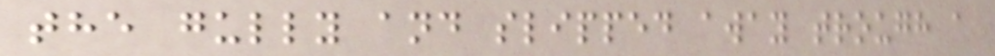the gully and slipped away trough a
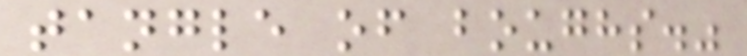tangle of boughs."
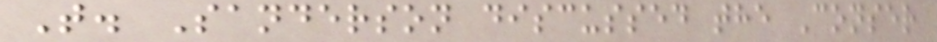T. Sanderson discussed the Conser
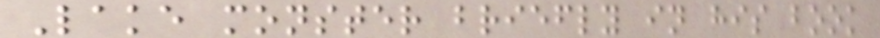Lake monster briefly in his book
